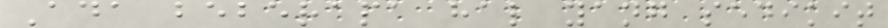Ada beberapa hal yang sedikit
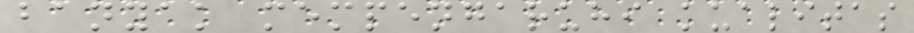banyak mempengaruhi kualitas
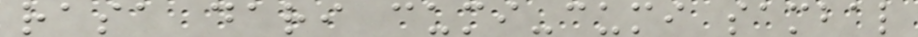rasa dari cumi-cumi sambal
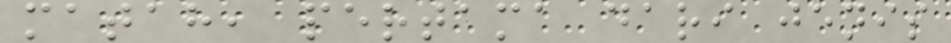matah, pertama dari jenis
